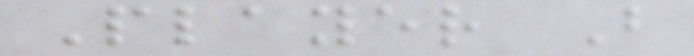Player B
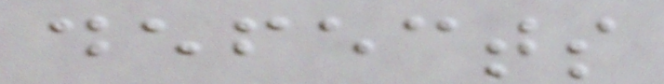defects
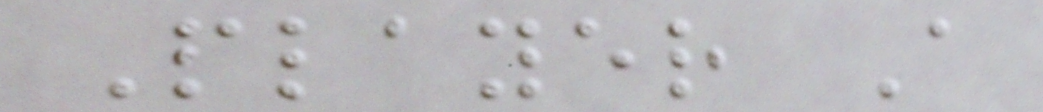Player A
